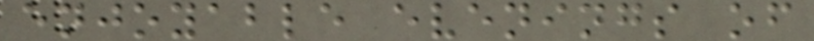enjoyable evenings of
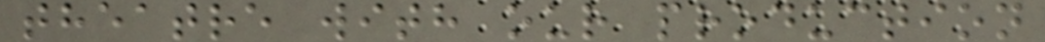theatre with our production
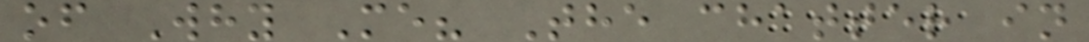of Why Me? The chatter in
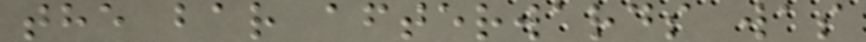the bar afterwards was
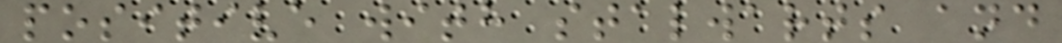positive with stalwarts and
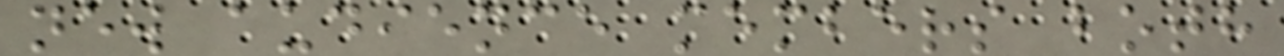new audience members both
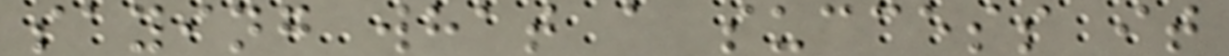saying what a success it
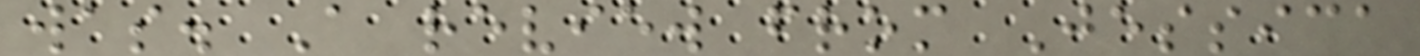was. A review from Jessica
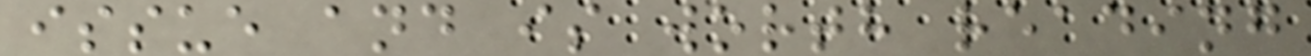issue and is worth reading
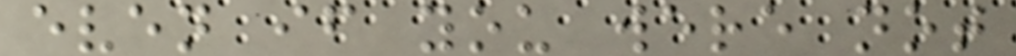even if you were not
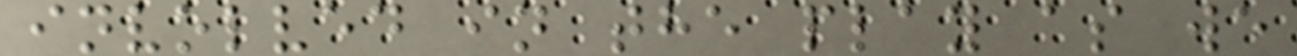involved in the play as we
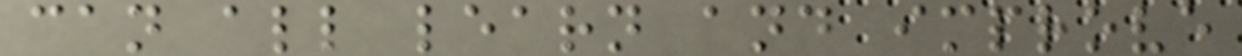can all learn and improve
